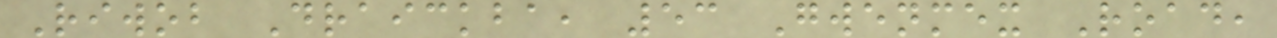Riwob Draickba, 53 Gwenmex Road,
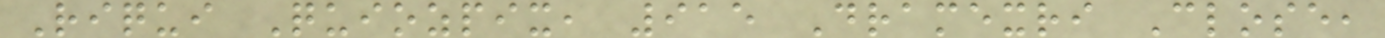Riqui Quiozpix, 915 Dramexri Close,
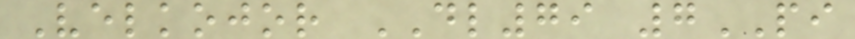Velkojor DL79 7PI
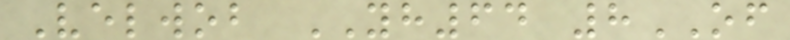Velwob YH64 8OF
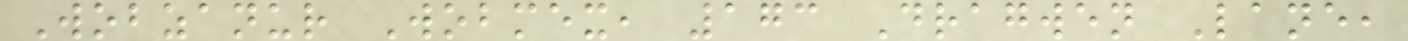Wobzanur Wobmex, 173 Dragwen Lane,
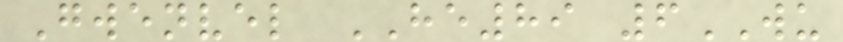Gwenvel HE89 6WU
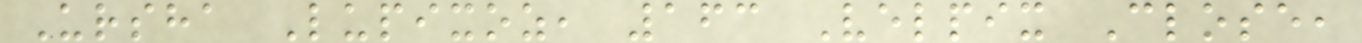Ursha Lupixoz, 163 Velpix Close,
